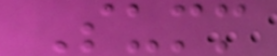Summ
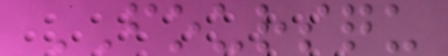FOURSQU
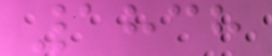1838
